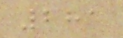281
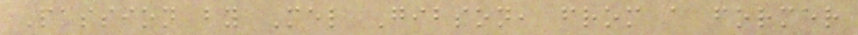Passion by Mel Gibson, from a former
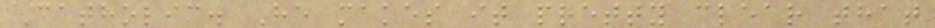Catholic. He makes it pretty clear that
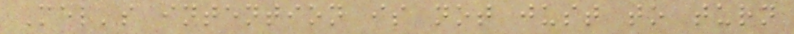Mel's intention is not just to turn
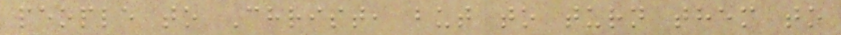people to Christ, but to turn them to
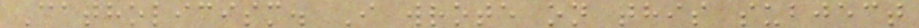Catholicism. I wrote on this subject
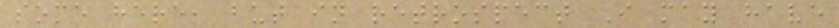some here, but in retrospect I may have
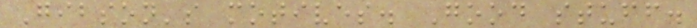Gibson's motives. Good stuff.
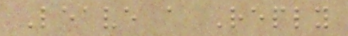Leave a Reply
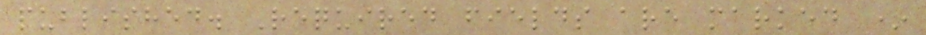published. Required fields are marked *
